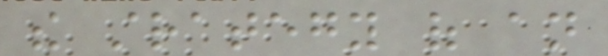the strategy of an
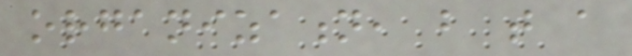organization, but that a
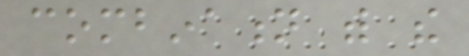combination with the
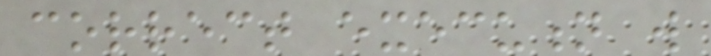correct execution will
